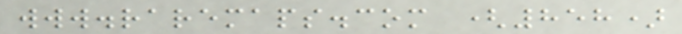www.raremaps.com (858)
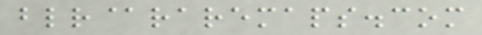blr@raremaps.com
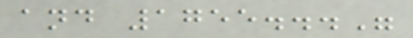and 1755..."
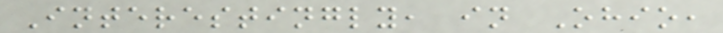Interestingly, in Ohio,
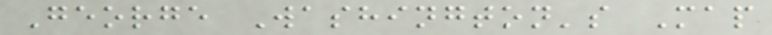George Washington's Map
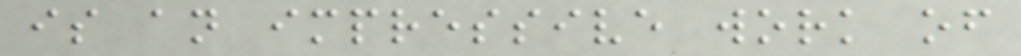is an impressive work of
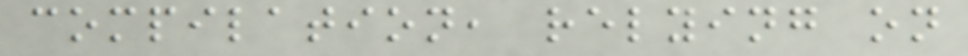compilation, relying on
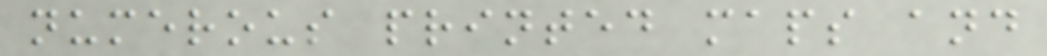numerous printed maps and
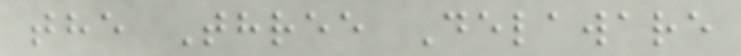the Three Delaware
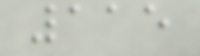115
